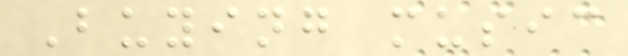Buying music
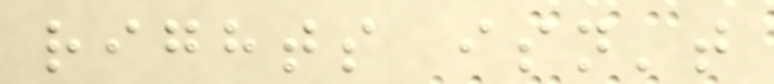rights isn't
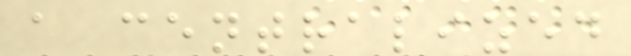a centralized
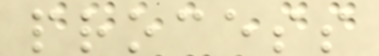process
